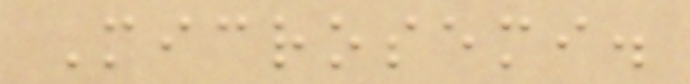Microsemi.
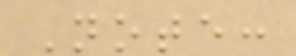Note:
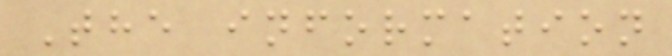The information
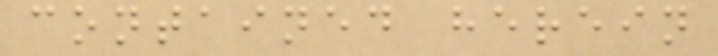contained herein
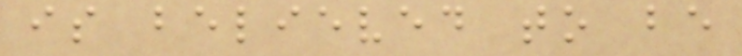is believed to be
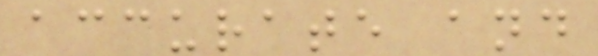accurate and
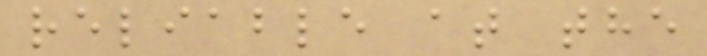reliable at the
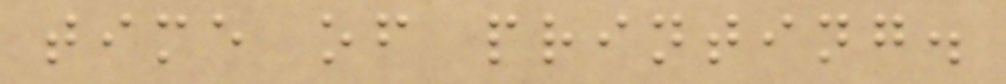time of printing.
